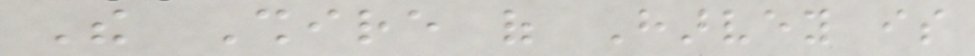The Shire of Harvey is
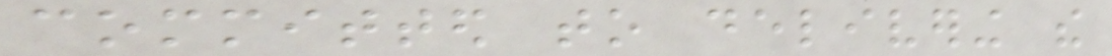committed to delivering the
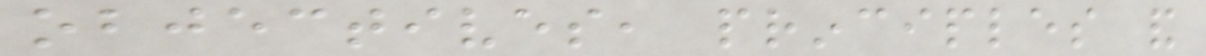objectives, principles and
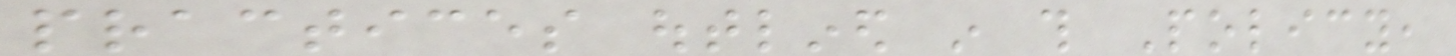practices outlined in this Policy,
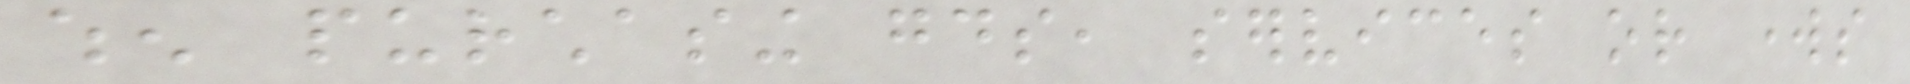when purchasing goods, services or works
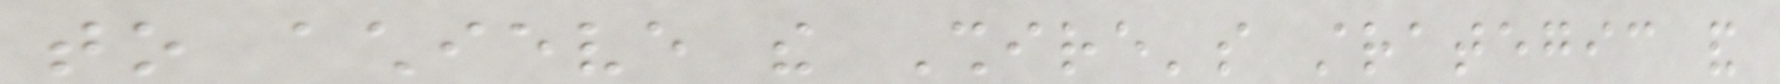to achieve the Shire's strategic and
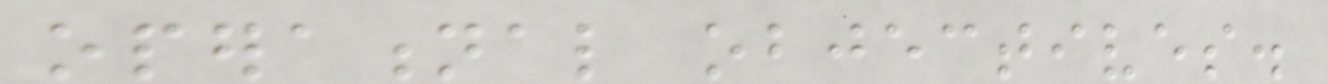operational objectives.
